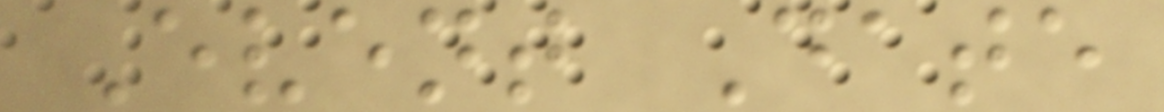Event Date
